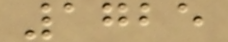1725
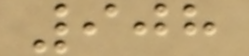908
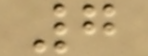7
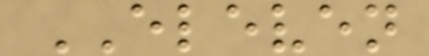ELEVEN
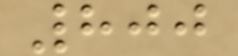800
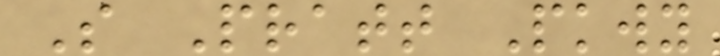S Pratt Pkwy
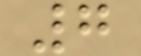7
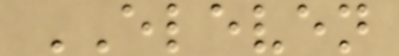ELEVEN
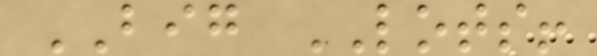BIG LOTS!
